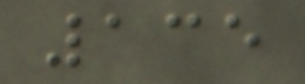135
